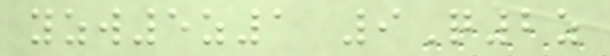yzw5z1 9Q2z
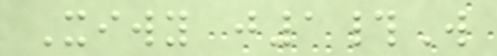Xiwy j1#W
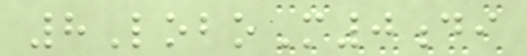8LoboM0di
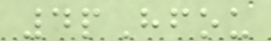4pHfou
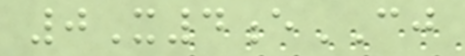0X4eCJ
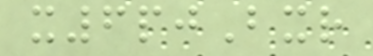x6pjBxr
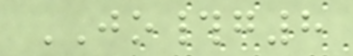JO#g8
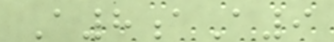A8aA9
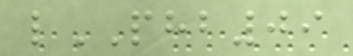lPHB09
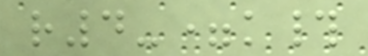r4-=k#
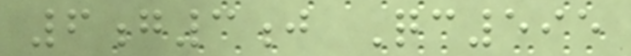6g3j Qc595
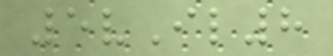5vIl8
